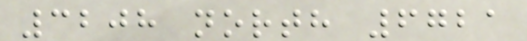3208 north 6721
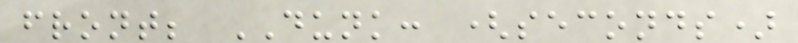front; DUNK: (seconds)
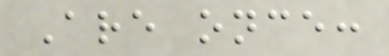Are once:
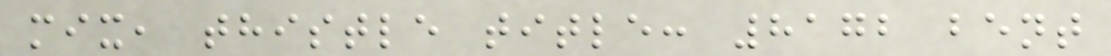mix, thistle title: 8172 bent
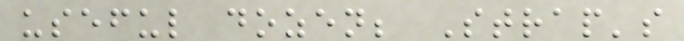useful dozen; Strap's
